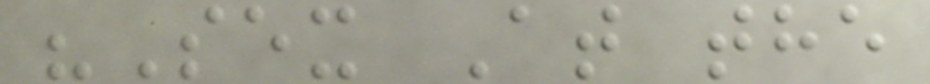"Sex At the
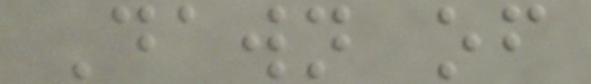Dawn of
